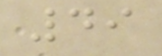49
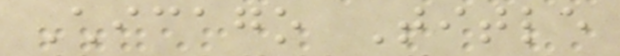Chicago Title
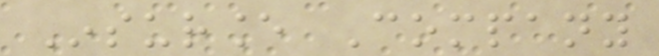Insurance Company
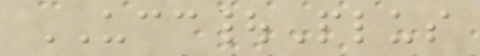UCC|Plus
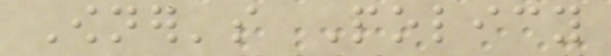Owner's Policy
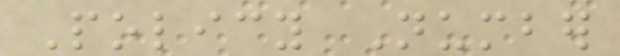Policy Number
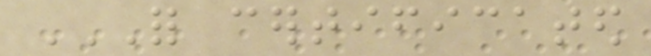FOR CERTIFICATED
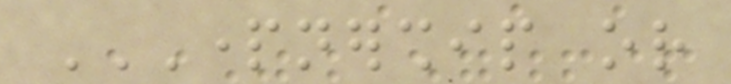PARTNERSHIP OR
